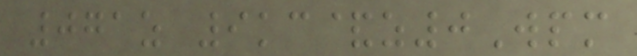071z 9kc&z0Wpm
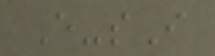E-sI
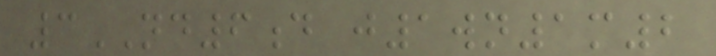3ND6d j1wn1m2
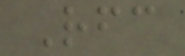Rfc
